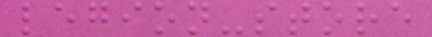legion-store
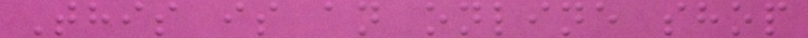This is an online shop
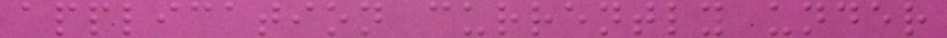application currently under
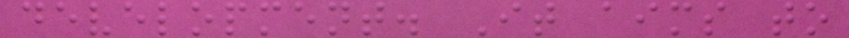development. It aims to
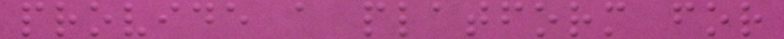provide a platform for
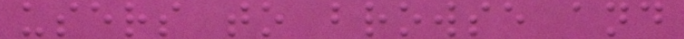users to browse and
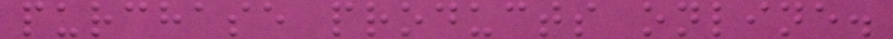purchase products online.
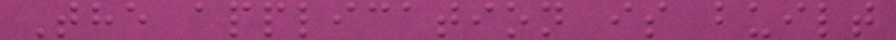The application is built
